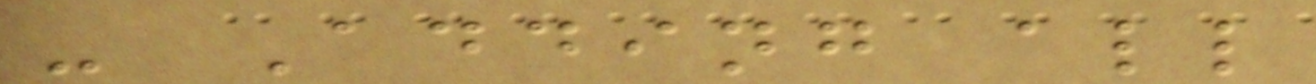- Adding all
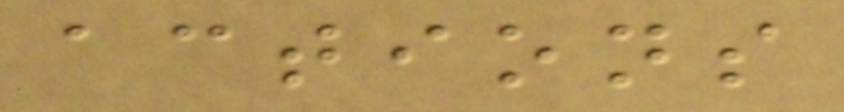actions
